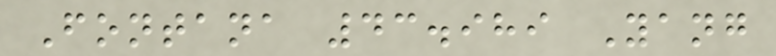Fontana 43.989 Yang
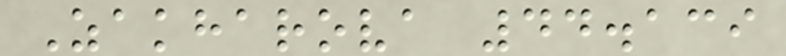Zakharova 44.139
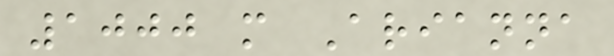1000 m Arianna
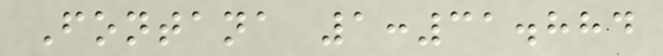Fontana 1:31.884
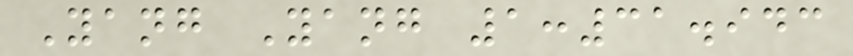Yang Yang 1:31.943
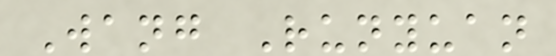Wang Runyuan
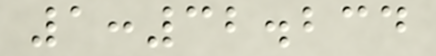1:32.234
